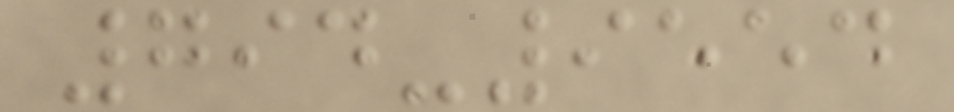794-9554
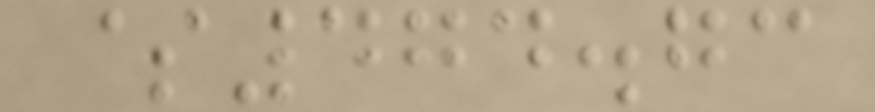$474.73
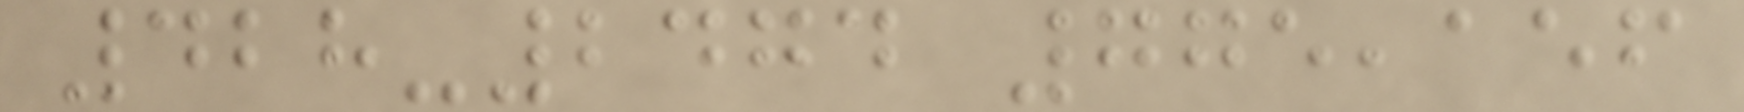428-2474 775,156
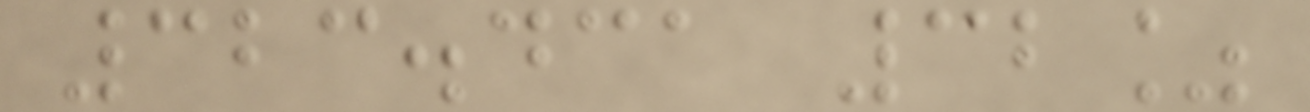323.431 32%
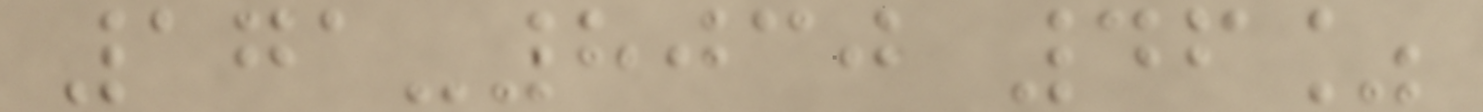171-8030 46%
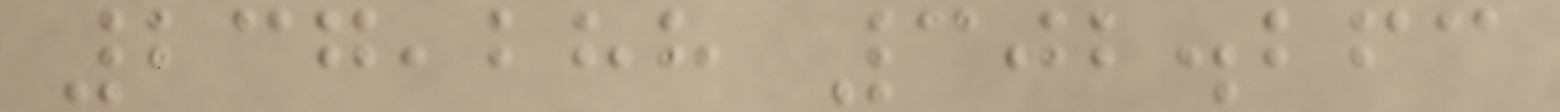237,288 302.263
